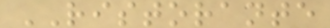RISTORANTE
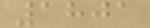1801
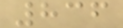836
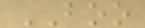BOO
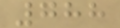788
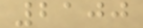2100
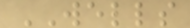WELLS
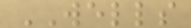WELLS
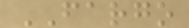FARGO
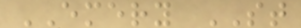EMERY ST
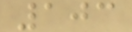103
